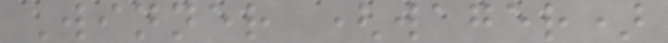Winner (wager)
